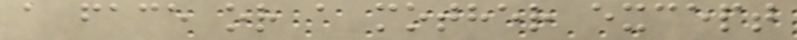a face or a mother except
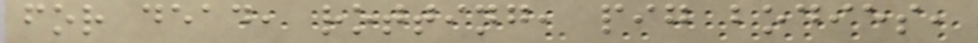for dead, rotting, pig bodies,
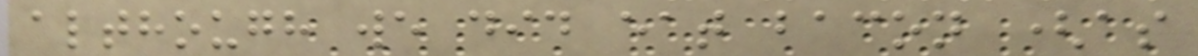although we did eat bacon (as
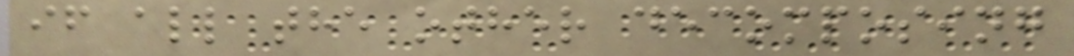if all the other decomposing
